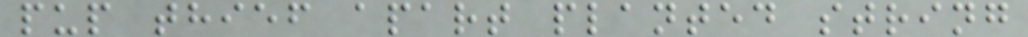pup thief apart planted string
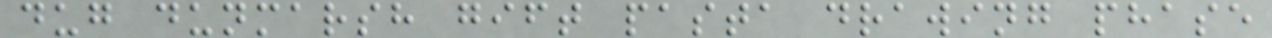dug dunmarsh gift pasta drawing phase
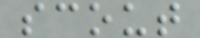scout
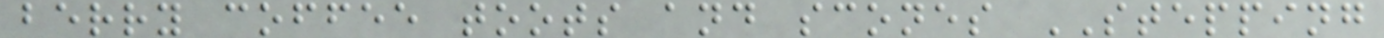berry coffee toots and scones STEPPING
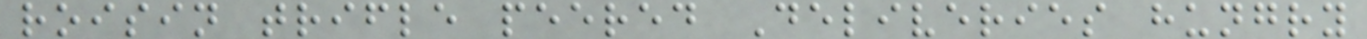roisin trifle peered Deliveries hungry
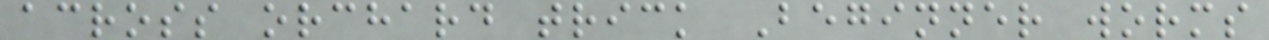across orchard trick Beginner worms
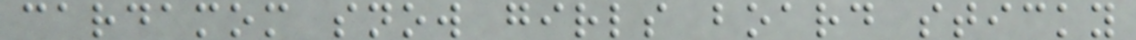cardamom snow girls board sticky
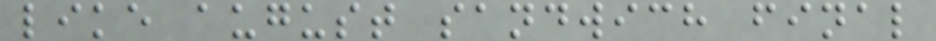like august sandwich final
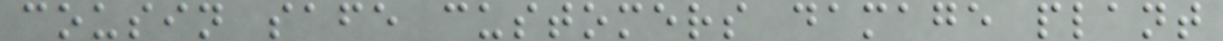cousin safe customers damage plant
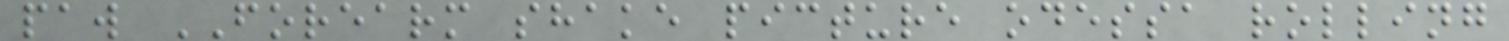paw FOREARM shake picture odessa rolling
